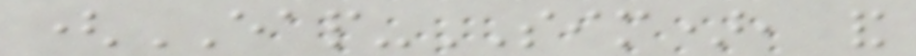(EAP-SIM), and
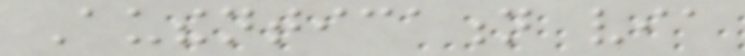Authentication via
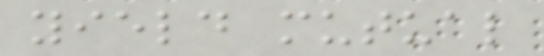yield mutual
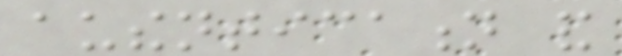authentication and
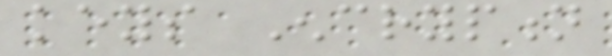keys Encryption
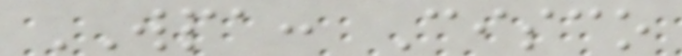WPA: Cisco
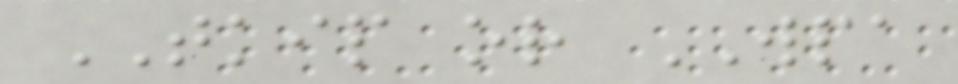TKIP or WPA
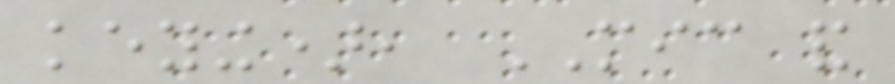keying), MIC and
